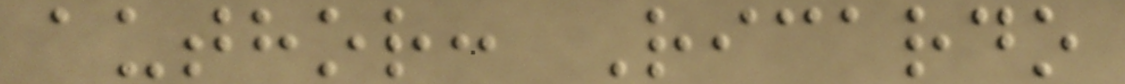author: Ricardo
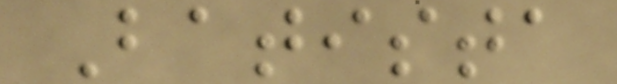Batista
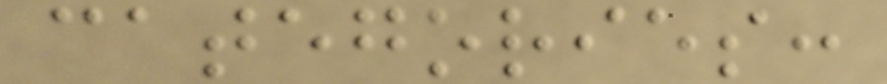categories:
